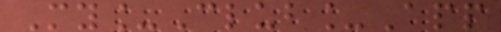My_Club_App
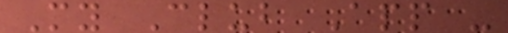My Club App -
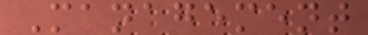Management
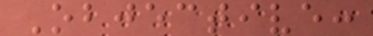Objective:
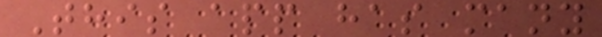This app has many
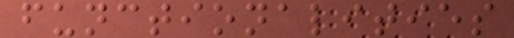functionalities
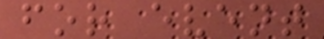for event
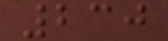230
